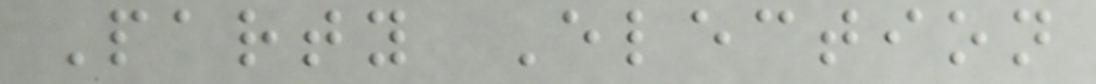Party Election
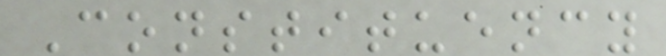Constituency
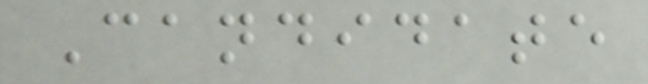Candidate
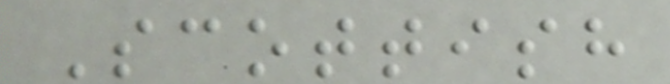Scottish
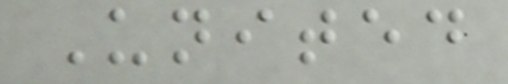United
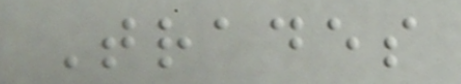Trades
